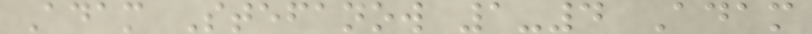Adam Stefanow 1-4 Adam
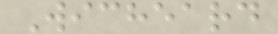Wicheard
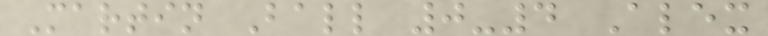Martin Ball 0-4 Alex
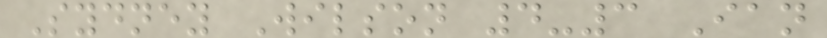Sydney Wilson 4-3 Ian
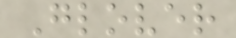Glover
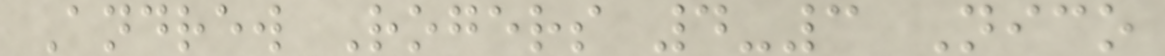Andrew Rogers 4-3 Nico
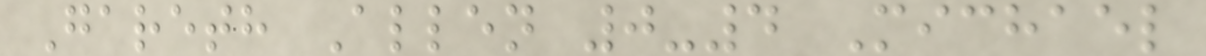Gareth Allen 0-4 Michael
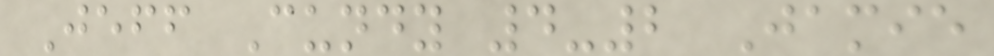Jeff Cundy 4-2 Jamie
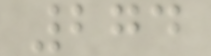274
